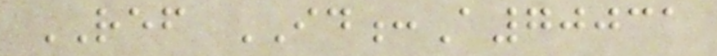REF ID:A70031
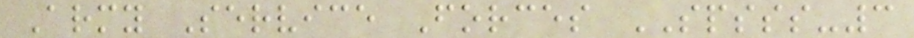Army Service Forces SPSSS-3
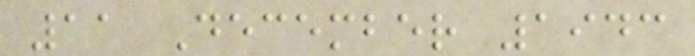11 December 1943
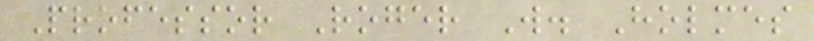Professor Roger W. Holmes
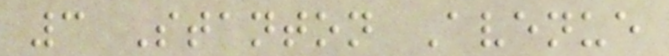3 Stanton Avenue
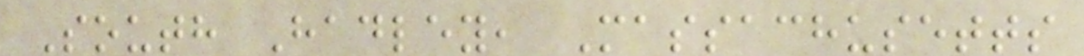South Hadley, Massachusetts
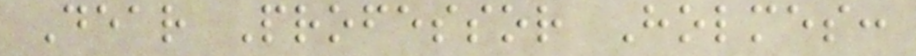Dear Professor Holmes:
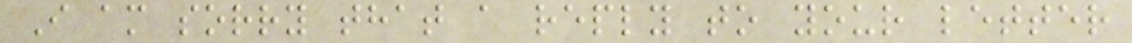I am sorry that a reply to your letter
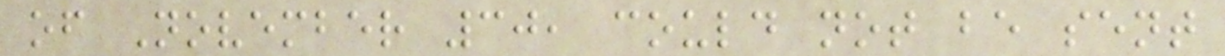of November 30, could not be sent
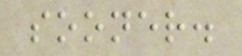sooner.
